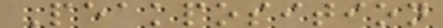Peakposition
